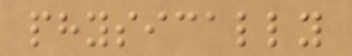physically
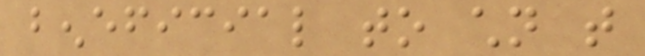beneficial to children that
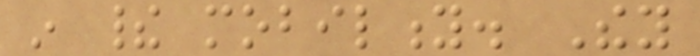in their mobility. They
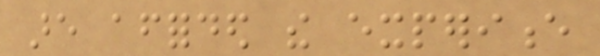are afforded the experience
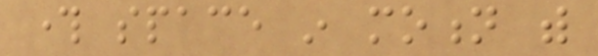through space in motion with
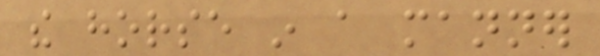the horse in a manner
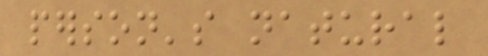person's natural
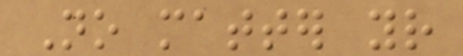No matter your
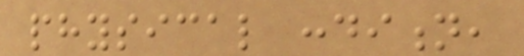physical condition,
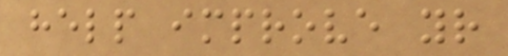help improve your
